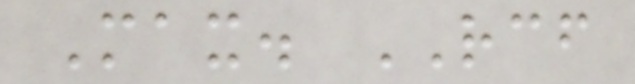Max. RCF
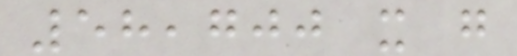58,700 x g
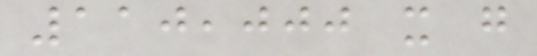110,000 x g
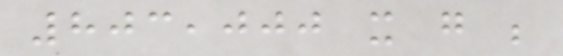803,000 x g ;
